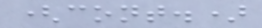(cont.)
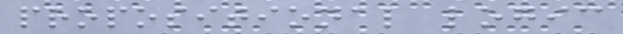propositional logic
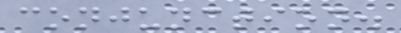conjunction.
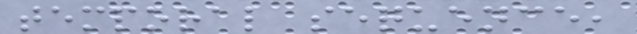temporal sequence,
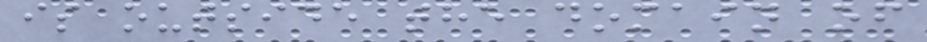is outside the domain of
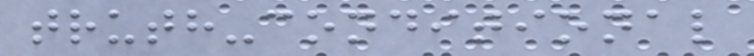truth-conditional
